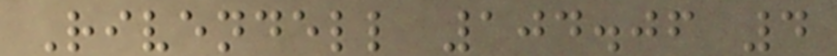Rivendell 104.06 4
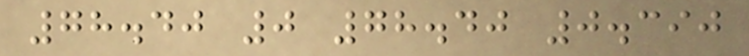78.40 0 78.40 0.390
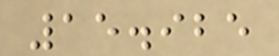15.925
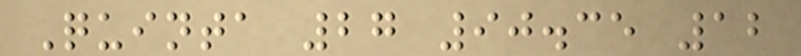Quinta 27 90.35 12
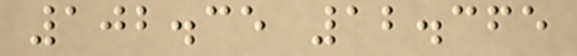102.35 12.365
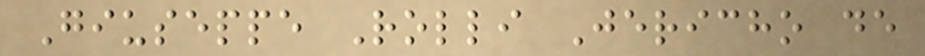Giuseppe Rolli Jericho de
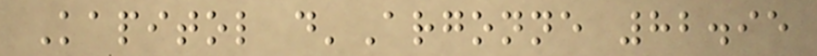Kapitol d'Argonne 82.95
